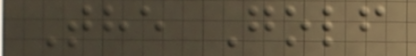The Golf
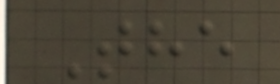The
